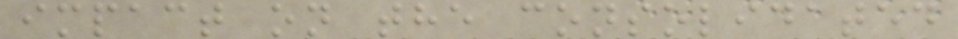impact on the consolidated
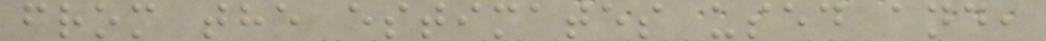from the estimates used and,
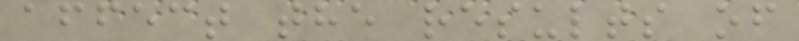affect the results of
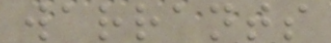warrants
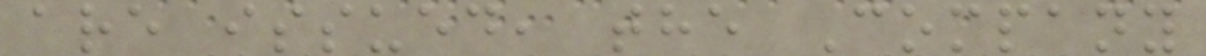are issued, the Company
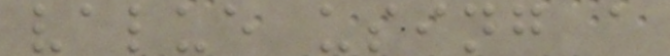value using a
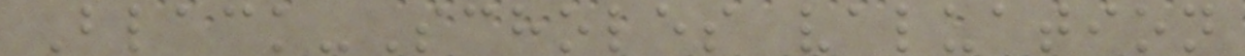Black-Scholes valuation
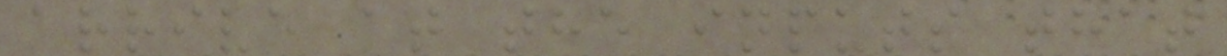arrive at the inputs that
